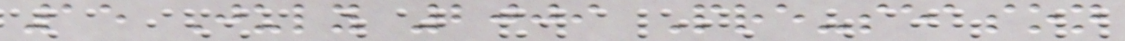15 July 2009 Pre-season
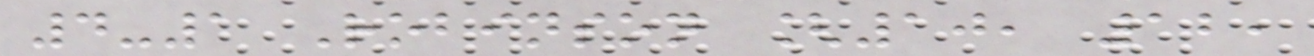4-1 Robinson [10, 12,
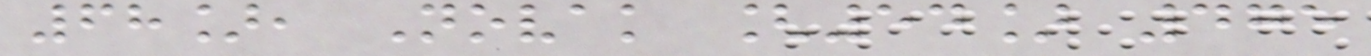68], Novak [54] 475
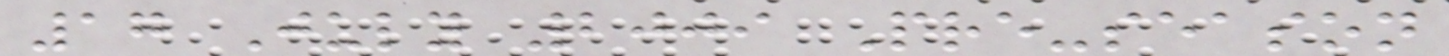17 July 2009 Pre-season
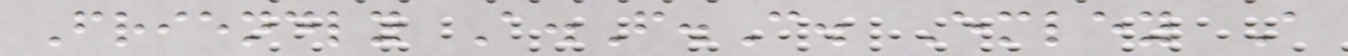Friendly A.F.C. Emley A
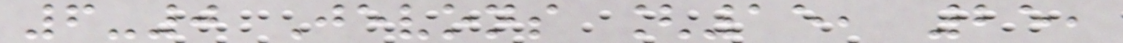6-0 Jevons [15, 25,
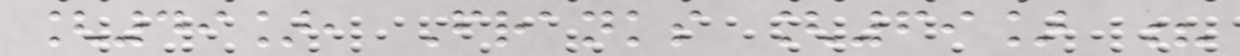[49], Franks [69] ?
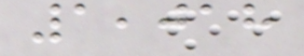1,018
